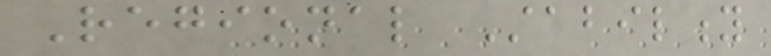Regional Stability
